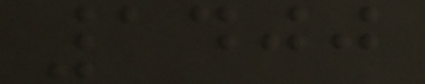1400
